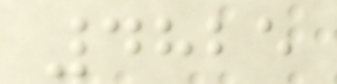4825
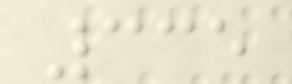335
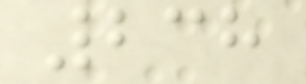238
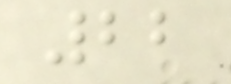22
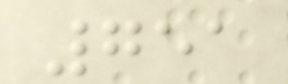751
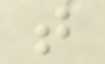t
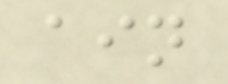ain
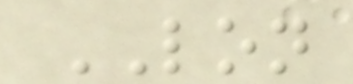LON
